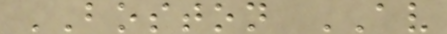BOSTON AV
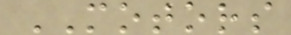MOTORS
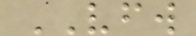VFW
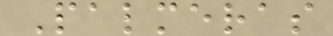Palmeras
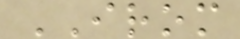IROM
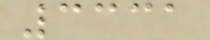3331
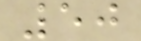50
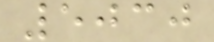5030
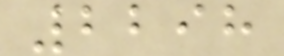2298
